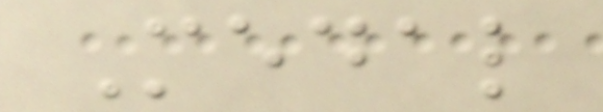Medal
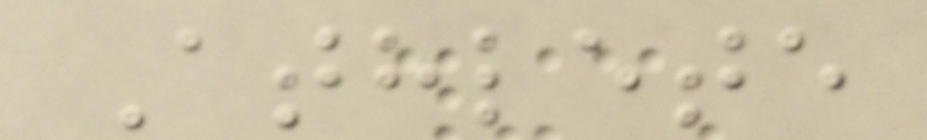Athlete
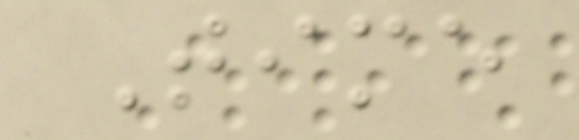Time
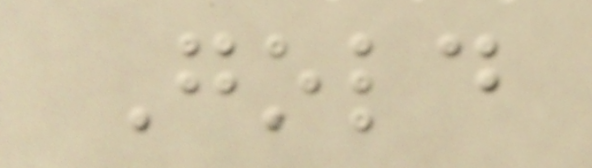Gold
